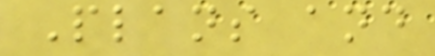Plans and
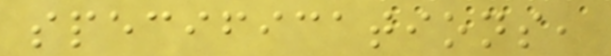specifications,
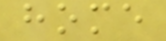home
